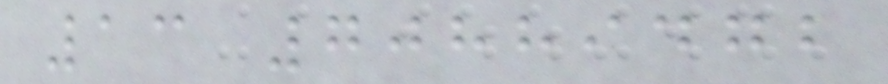13 70889472
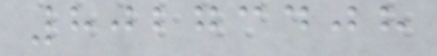80273408
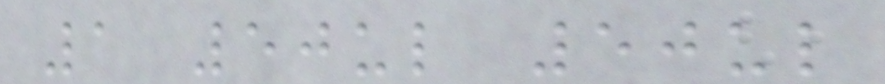1 50ul 50ul
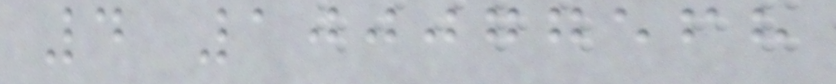4 100077568
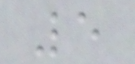5
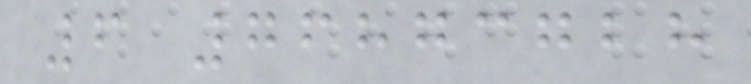6 76873728
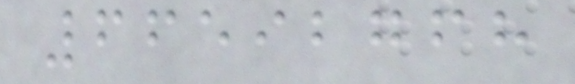66592768
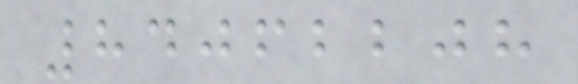84062208
